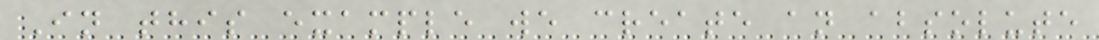In this example we create an absolute
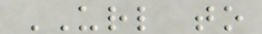URL to
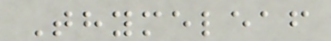Thymeleaf
